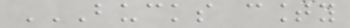BUCKS COUNTY
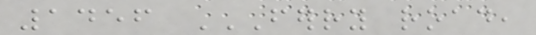1456 FERRY ROAD,
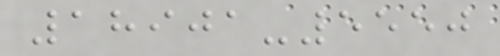18901-5550
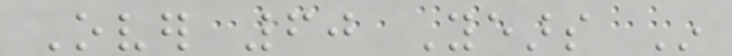Over 60 Years In
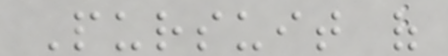Pursuit of
